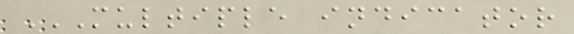MULTIPLE INDICATOR
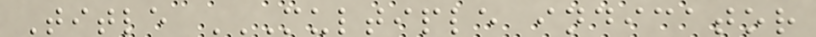Title MULTIPLE INDICATOR
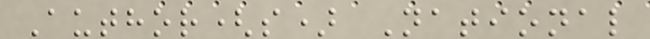Author(s) National
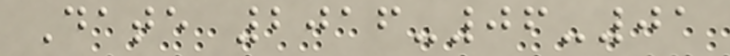Date 2016-06-01
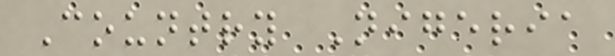Country Nigeria
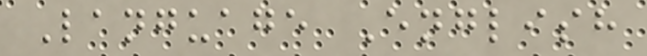Language English
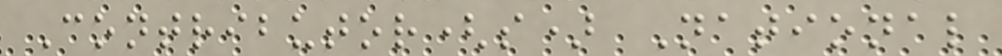Contributor(s) National
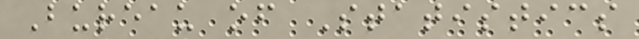Bureau of Statistics
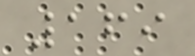169
